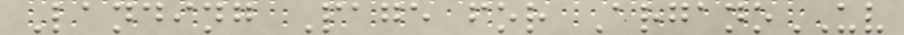Landing Page for ArganoUV
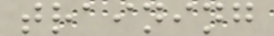training
